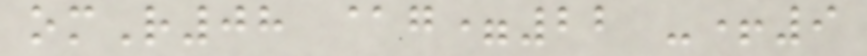omR08 @g=22 -+9
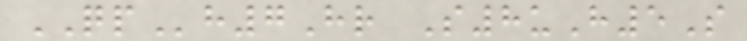QPh7Hr S8uH5S
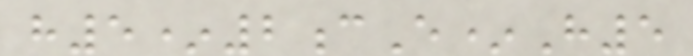h5*2cE*H5
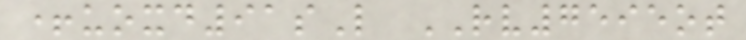+uoxd91sL RV7595ot
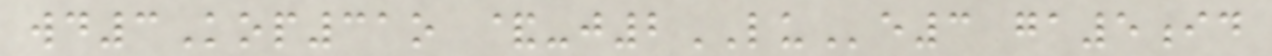wd3Kop31o &-j2LUe3 ga5id
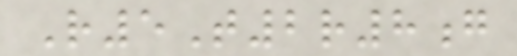R5T2r8g
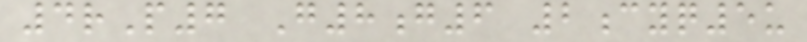4rP7 G8g6 2cyq5u
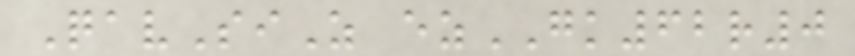QavSiZ ezGK62r0
